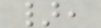},
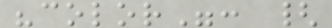"color": {
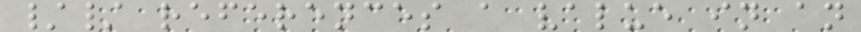// references a value in an
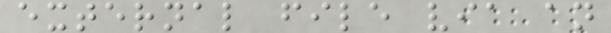external file via an
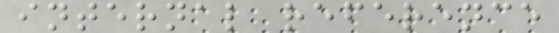internal reference
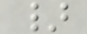}
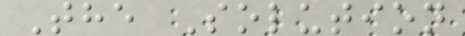The Solution
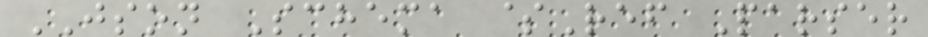JSON Schema $Ref Parser
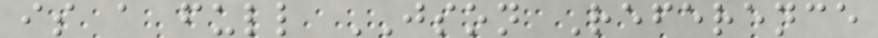is a full JSON Reference
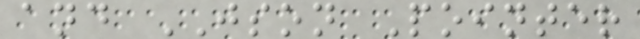and JSON Pointer
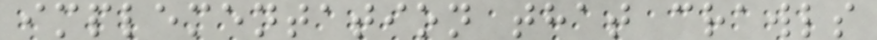implementation that crawls
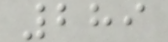289
